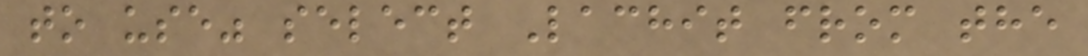to use" select Lachit from the
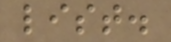list.
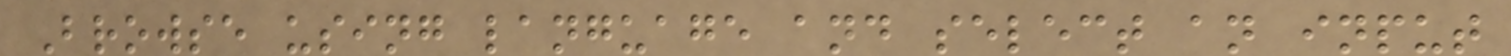Browse using language and select an input
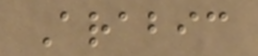Arabic
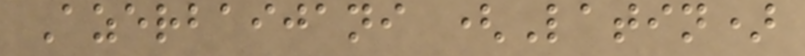Azerbaijani (Latin)
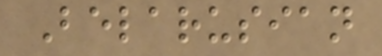Belarusian
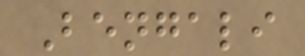Bengali
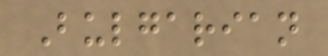Bulgarian
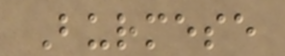Burmese
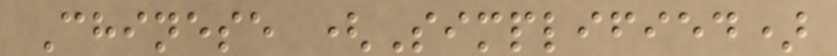Chinese (Simplified)
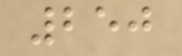250
